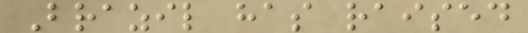Brazil has raised
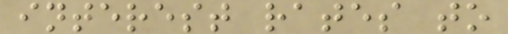interest rates to
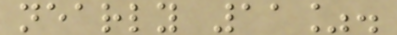nearly 11%.
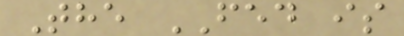The FED is
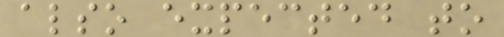also expected to
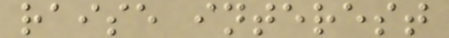raise interest
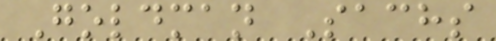Goldman Sachs
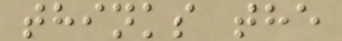thinks the
